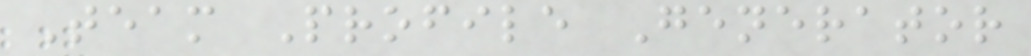Team Profile Generator
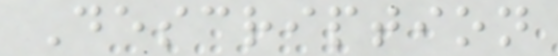Description
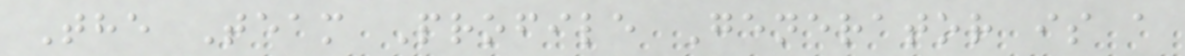The Team Profile Generator is a
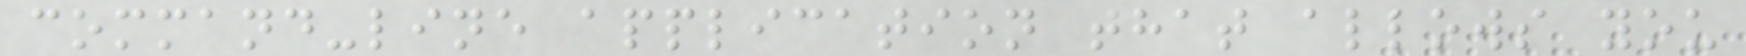command-line application that allows you
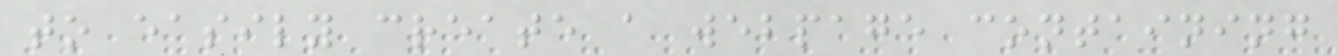to easily create a webpage containing
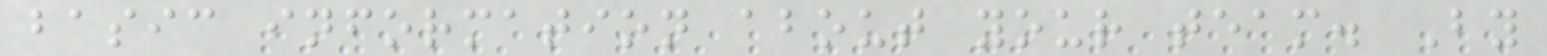basic information about your team. By
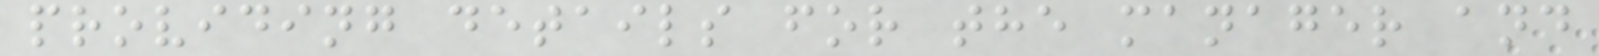providing details for the manager and
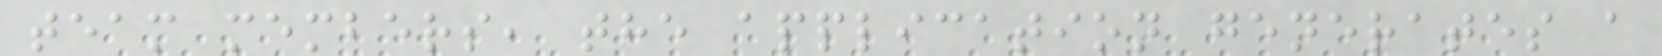team members, the application generates a
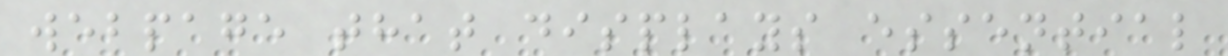webpage that displays essential
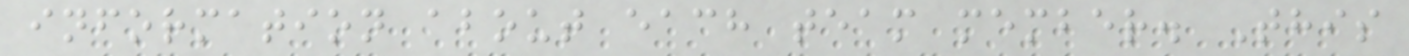information about each team member. This
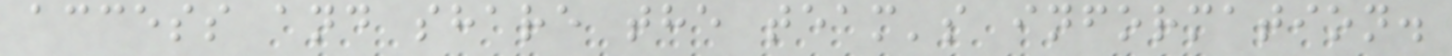access and share the team's information.
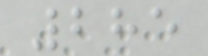285
